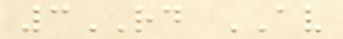3RD AV
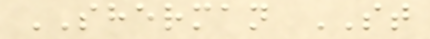SHERMAN ST
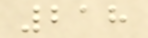218
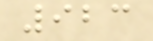923
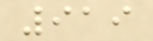919
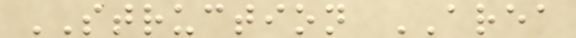STRUCTION AREA
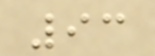93
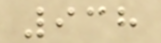938
